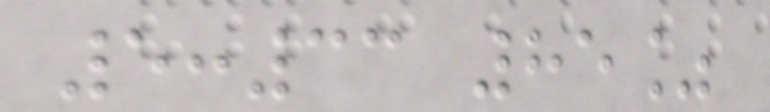5:33 85%
